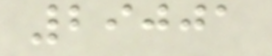29001
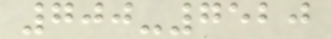700-7520
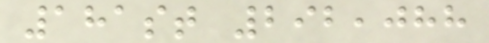181st 292,088
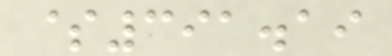$391.19
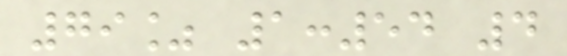79% 1:54 4
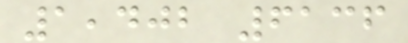1,402 6136
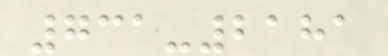731-2181
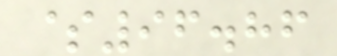$96.86
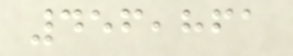456,861
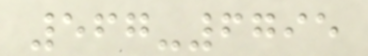567-6795
